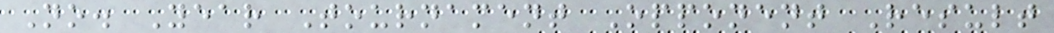No. Year Tournament Opponent Result
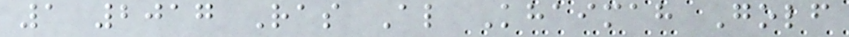1 2017 Ras Al Khaimah Golf
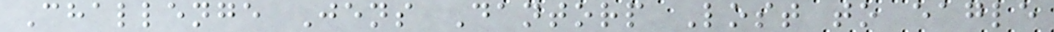Challenge Jens Dantorp Lost to eagle
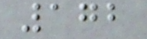172
